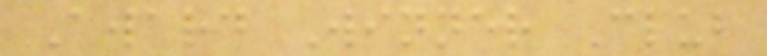Award Winner Club
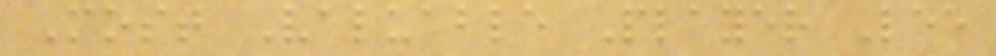Most Valuable Player Lee
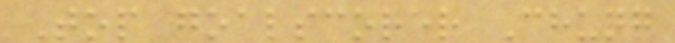Top goalscorer Chung
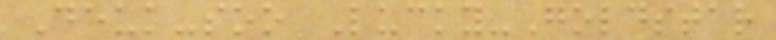Deuk-soo Lucky-Goldstar
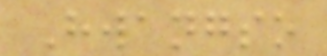Hwangso
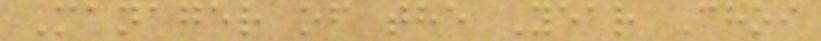Manager of the Year Choi
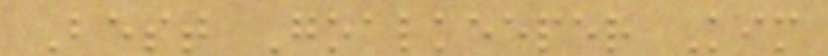Best Goalkeeper Kim
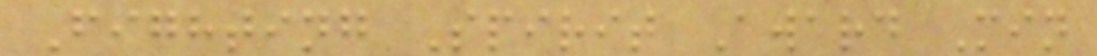Fighting Spirit Award Min
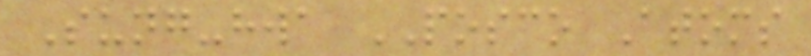Sung-hwa POSCO Atoms
